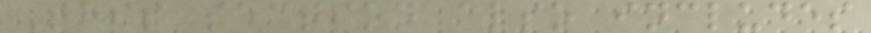This section also includes
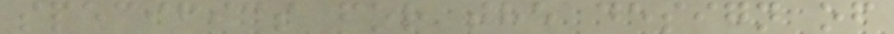specifics for the design of
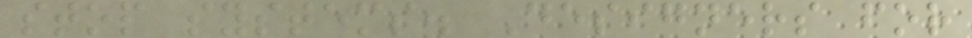stop systems. Designers for
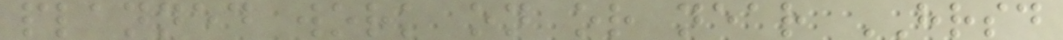planned work on or near HRSD
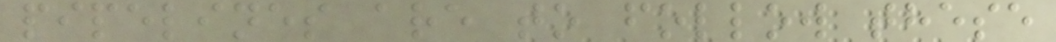pipelines are to follow these
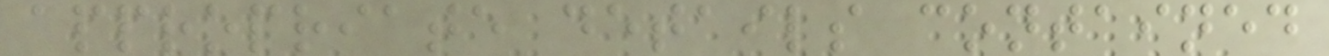appropriate details contained
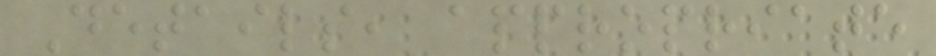Details, appropriate
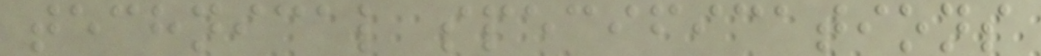technical specifications
